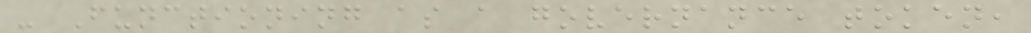- Functioning as a governance token,
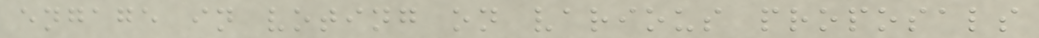engage in voting on various proposals
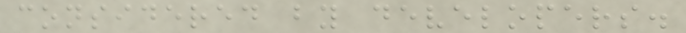considered by developers.
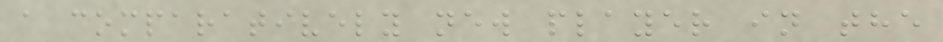a comparatively new player in the
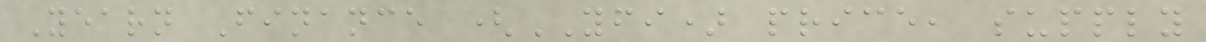Yearn Finance (YFI) price, supply
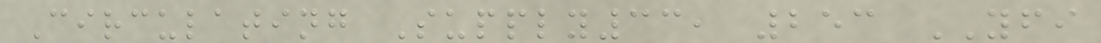Circulating Supply33, 253 YFI
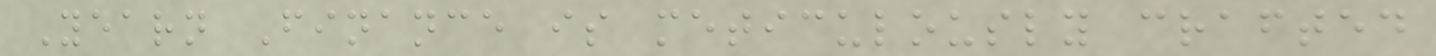Yearn Finance is meticulously crafted
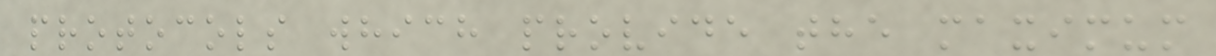protocols which provide the maximum
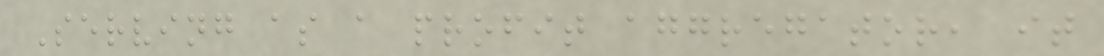Serving as a profit aggregator, it
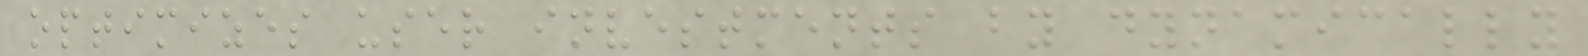optimizes user investments by dynamically
